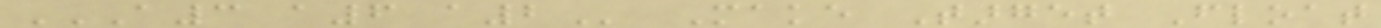A3 A6 A2 Make Target Float
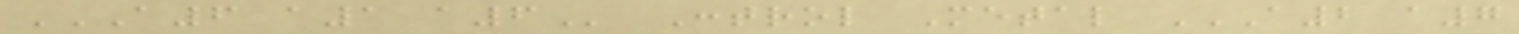A6 A1 A6 Control Metal A2 A7
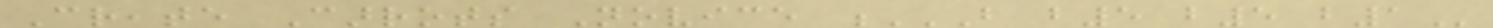Create Carrots Novice B B5 B5 B1
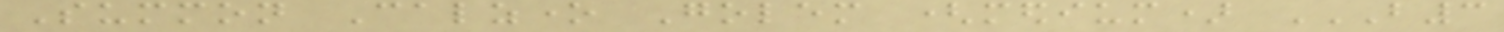Summon Calzone Golem (medium) B3
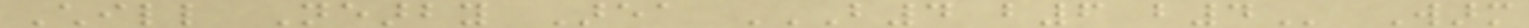Chill Nearby Area B4 B6 B4 Warm
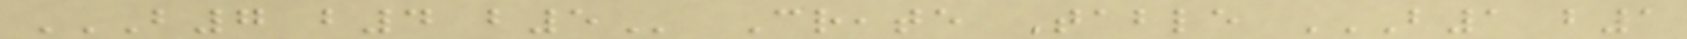B7 B4 B5 Create Table B1 B1
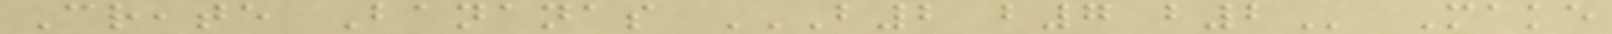Create Bananas B2 B7 B2 Make
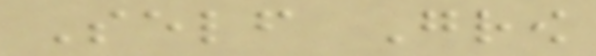Self Grow
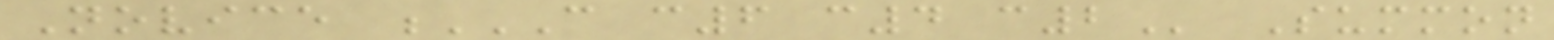Novice C C6 C4 C2 Summon
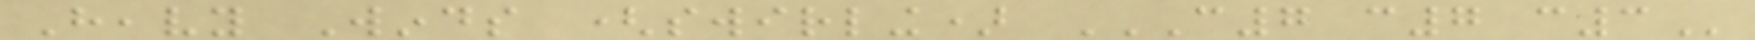Heavy Winds (swirling) C7 C7 C3
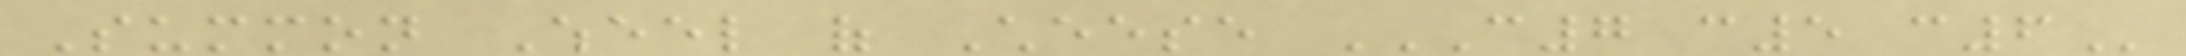Summon Wheel of Cheese C7 C5 C6
